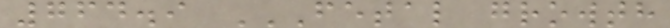764.9 FETAL GROWTH
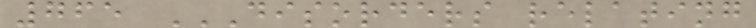765 DISORDERS RELATING
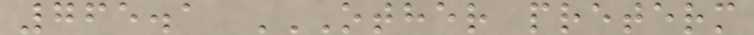765.1 OTHER PRETERM
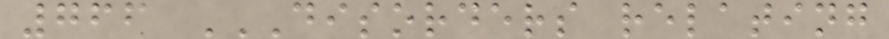766 DISORDERS RELATING
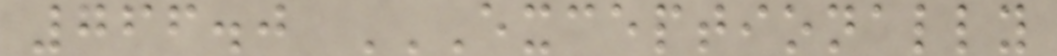766.0 EXCEPTIONALLY
